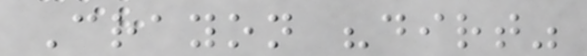Crayon "dirt"
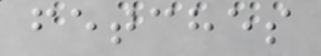fetches
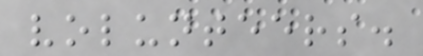volunteers.
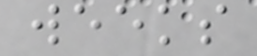weeks
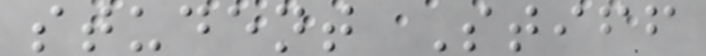student Stiff
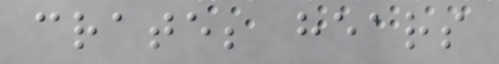crate; hears
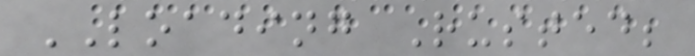LOADING Rusted;
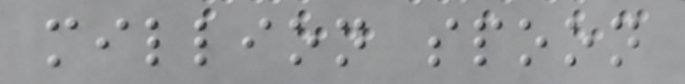million spoon
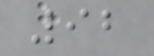92
